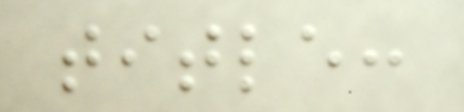title:
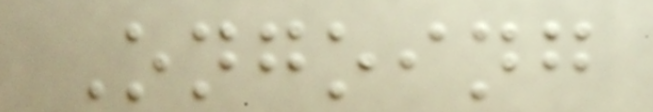Ongoing
